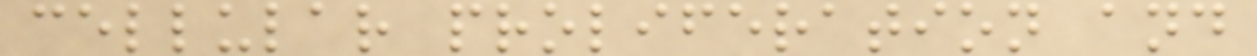cellular proliferation and
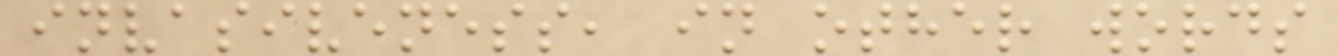invasiveness, in other words
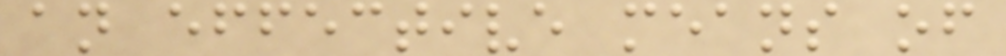an effective means of
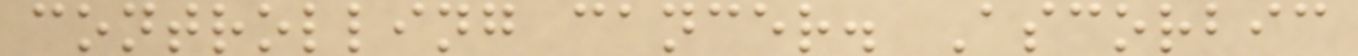controlling cancer. Ascorbic
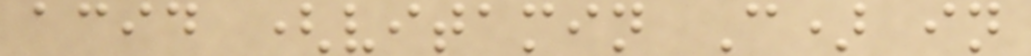acid (vitamin C) in
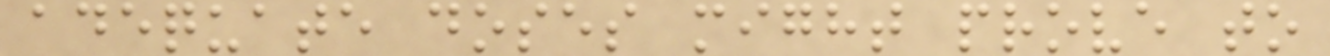adequate doses might prove to
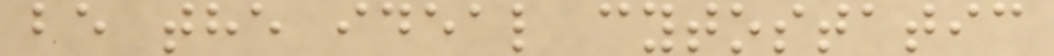be the ideal cytostatic
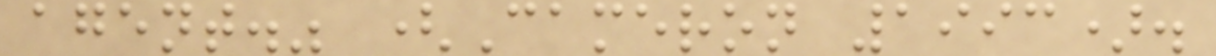agent." (Cameron 1993).
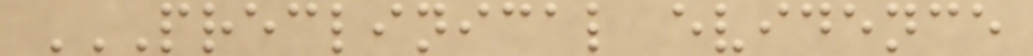PRECLINICAL EVIDENCE
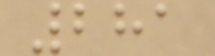281
